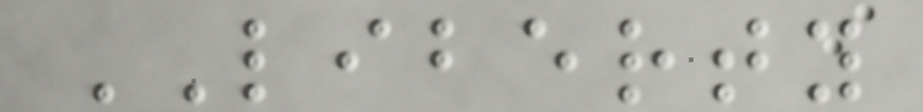LIBERTY
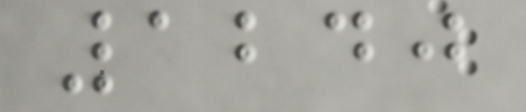1240
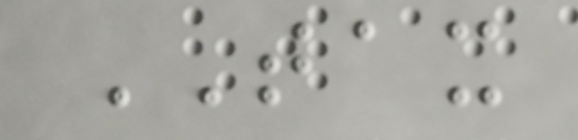TAX
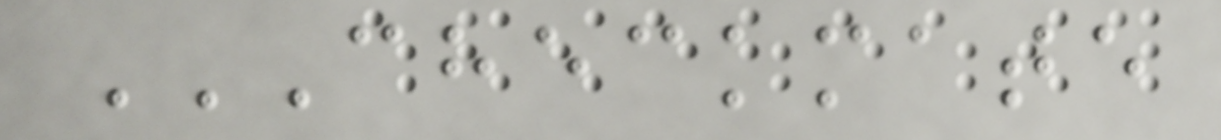CHECKMATE
